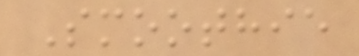Smoothie
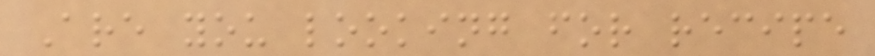Are you looking for recipe
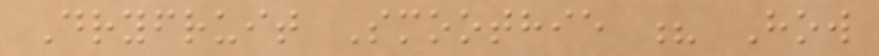Dryfruit Smoothie ? How
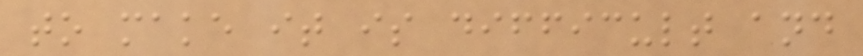to make it is difficult and
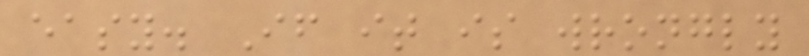easy. If it is wrongly
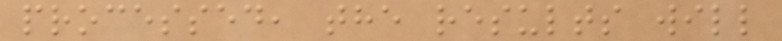processed, the results will
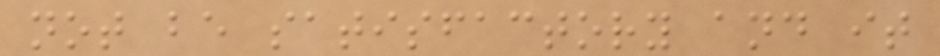not be satisfactory and it
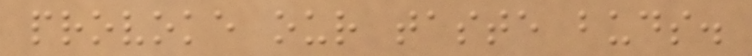provoke our taste buds.
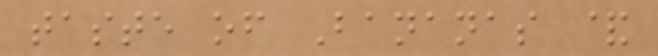taste of Bananas &
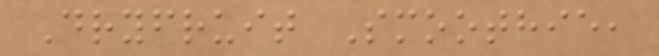Dryfruit Smoothie,
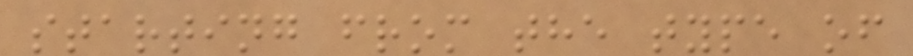starting from the type of
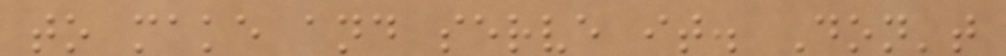to make and serve it. Don't
